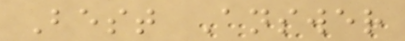Best Answer
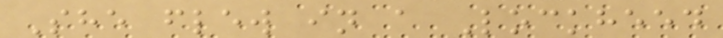She flew in a Lockheed
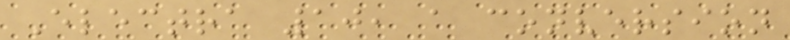Electra 10, a conversion
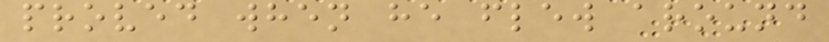proved when he flew around
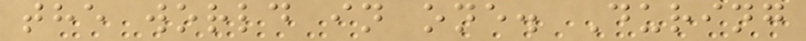the world in one. During
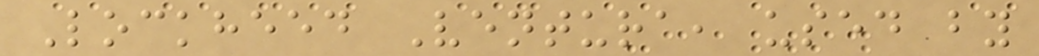Lockheed Ventura, used by
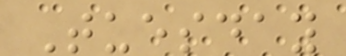Tuesday
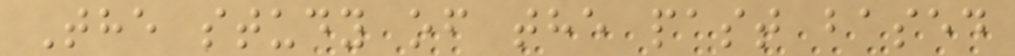The study of the past based
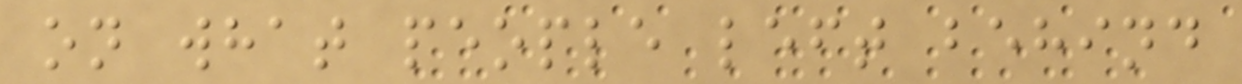on what people left behind
